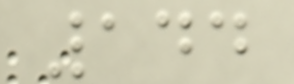144
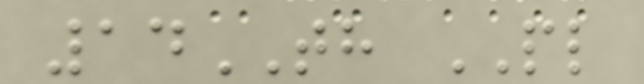14TH PL
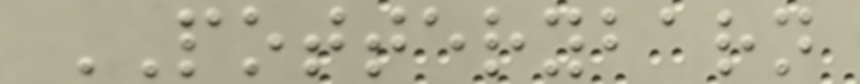POTTERYBARN
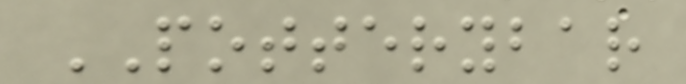POTTERYBAR
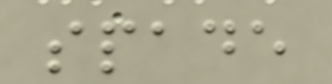spade
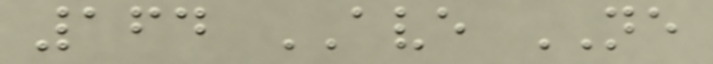164 AVE NE
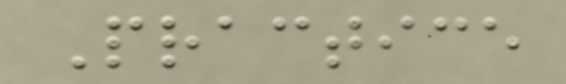Practice
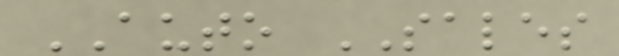AUTO SALES
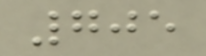705
